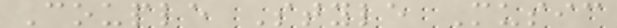Couple Style Music
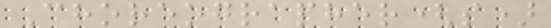Choreographer(s)
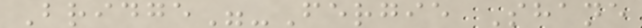Bridge"-Fergie Shane
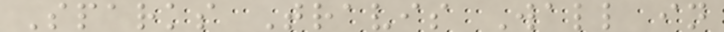Sparks Travis Wall in
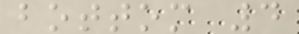bottom 4
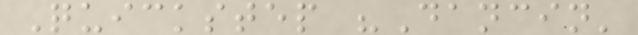Quickstep "Dancin'
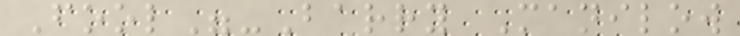Fool"-Barry Manilow
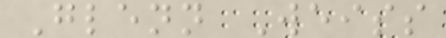Glenn Weiss
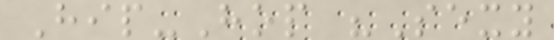Hip-Hop "Sexy
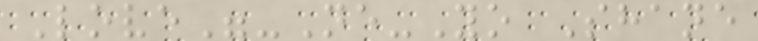Love"-Ne-Yo Shane
